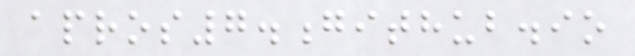apros7.github.io
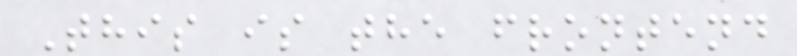This is the frontend
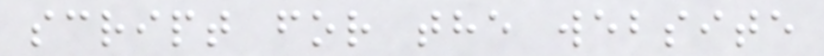script for the website
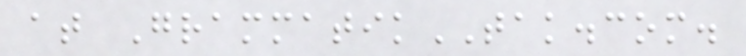at GrammatikTAK.com.
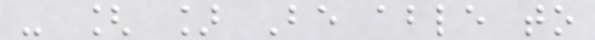- [ ] Be able to
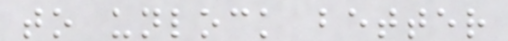to unlock better
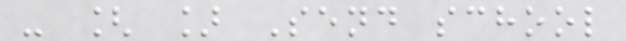- [ ] Send school
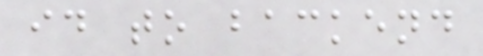id to backend
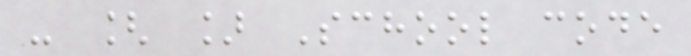- [ ] School code
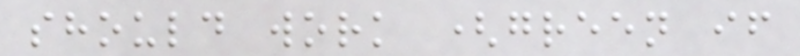should work (green if
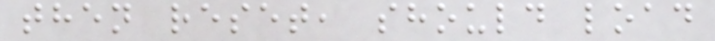then reset, should load
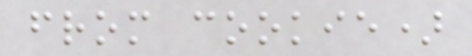from cookie)
